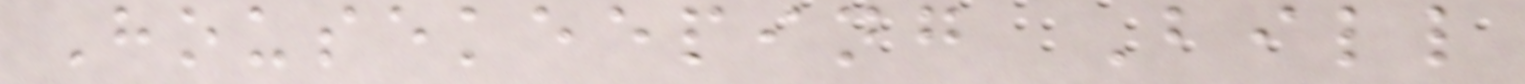Housekeeping Bill
